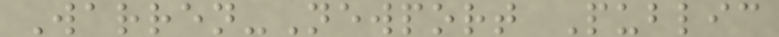Warren-Newport Public
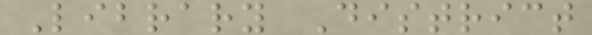Library District
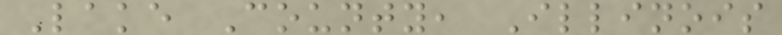Lake County, Illinois
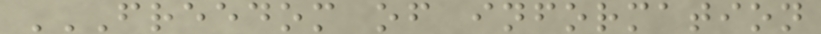FREEDOM OF INFORMATION
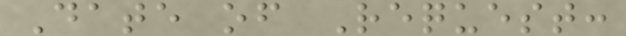Date of Request:
